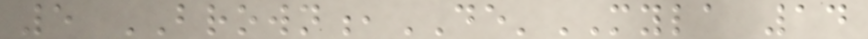5 BROWN,DE'MYLA 14
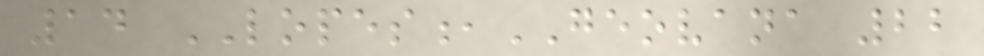14 LOPES,GEOVANA 22
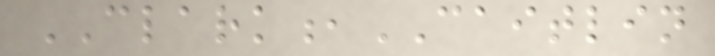CLARK,CAITLIN
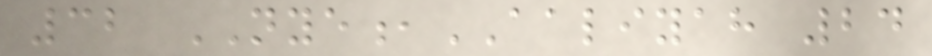32 NYE,AALIYAH 24
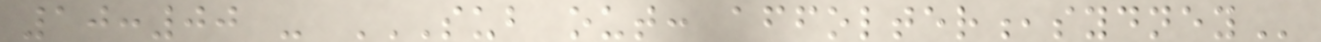10:00 - SUB OUT: AFFOLTER,SYDNEY
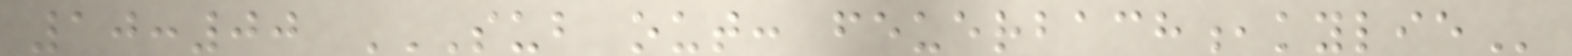10:00 SUB OUT: FEUERBACH,KYLIE
